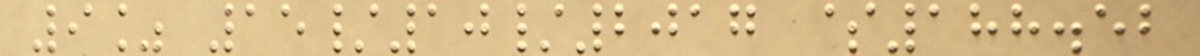9% 15/10/2017 $188.52
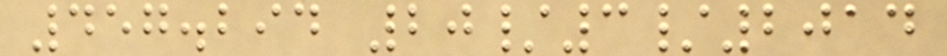457.294 20/3/2014
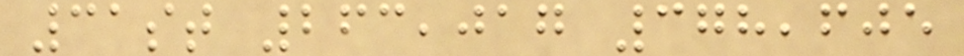31st 263,017 378,605
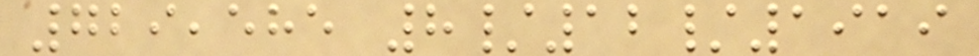729,585 8/12/1919
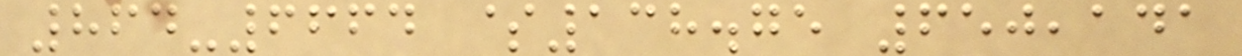864-6664 $138.75 650,141
